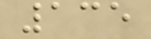135
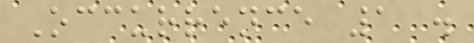Occurrence 1 .
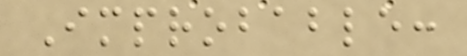Improbable:
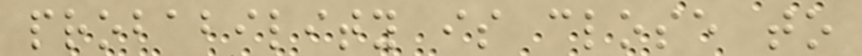probability is close to
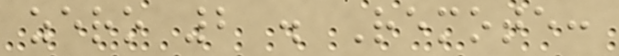zero 2 . Remote:
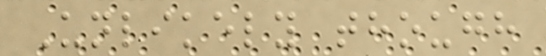Unlikely though
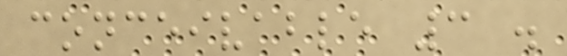conceivable 3 .
